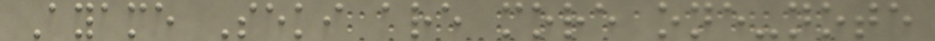Ayame Seki are more one-note
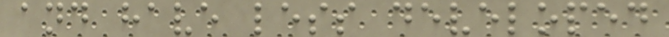and have less developed
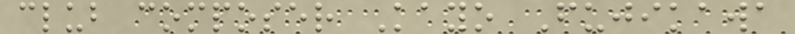club composer Kayo Fujikawa
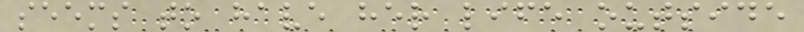seems to have her life outside
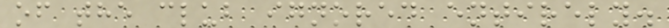of the club ignored entirely.
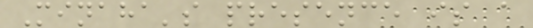Minaha's presence is a
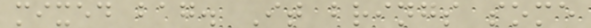mixed bag. It brings some
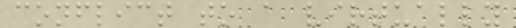conflict to a virtually
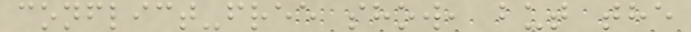conflict-free show, but the
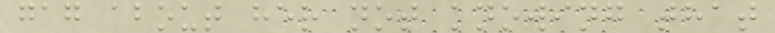gag about her not knowing that
